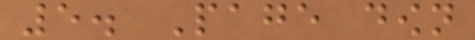5. Page down
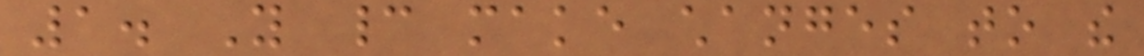1. You cannot make changes to the
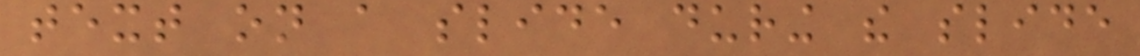text on a slide during the slide
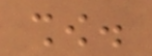show.
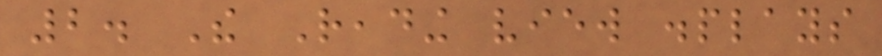2. The Reading view displays
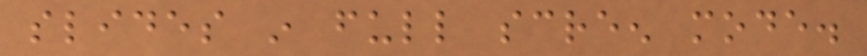slides in full screen mode.
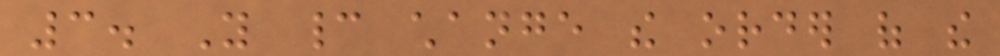3. You cannot change the order of the
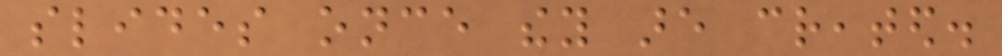slides once they are created.
